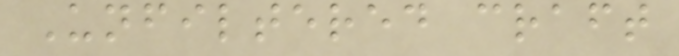Unfiltered craft
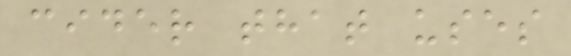cider that uses
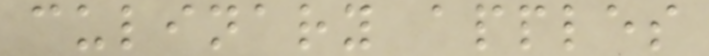culinary apples
